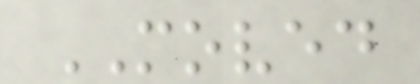MOVED
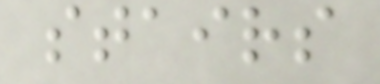stairs
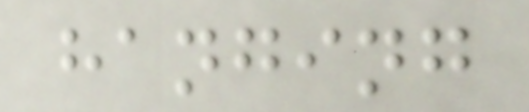hanging
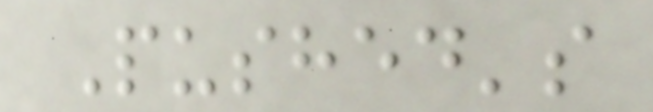Pushed's
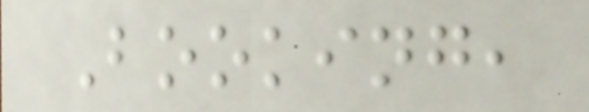Booking,
